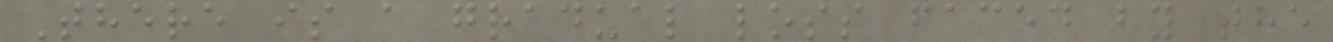There is a gradual loss faced by the
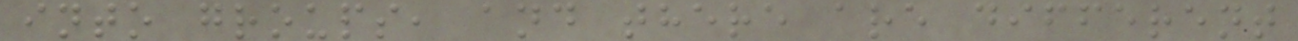into groups, and there are different
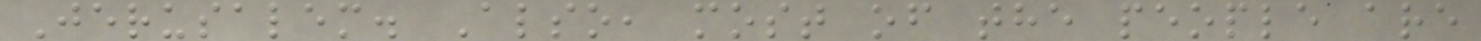Jerusalem. Also, most of the people are
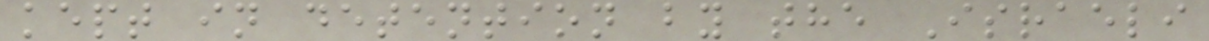kept in detention by the Israeli
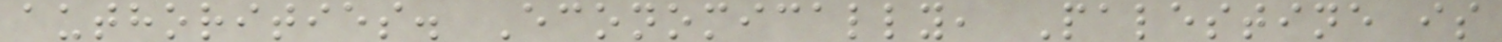authorities. Economically, Palestine is
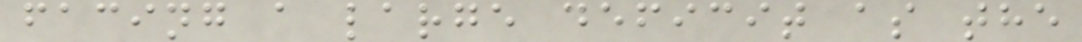facing a large deficit as the
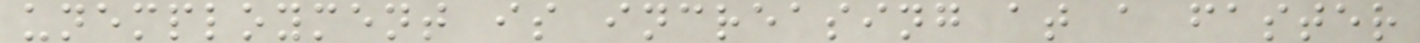unemployment is increasing at a faster
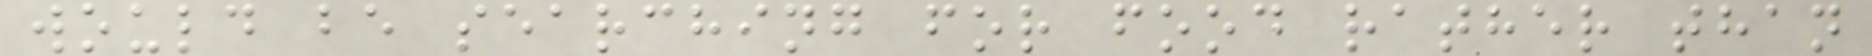would be searching for food rather than
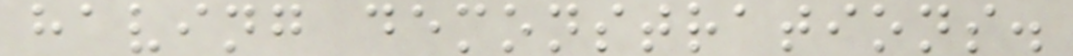having demonstrations.
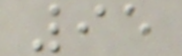95
